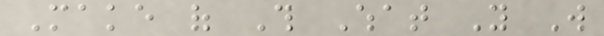Make of This What You Will
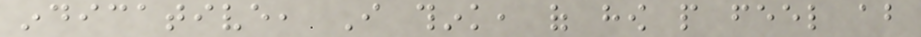indicative, I think, of how people feel about
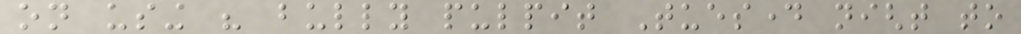on using his bully pulpit Tuesday night to
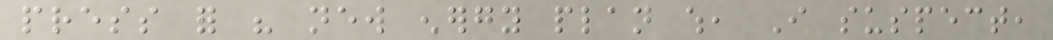press for his new energy plan which, I suspect,
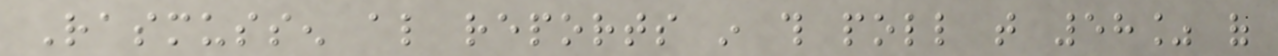Rasmussen also reports in this poll that 58% of
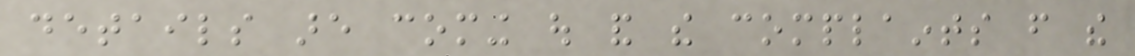details are coming out and the complaints from the
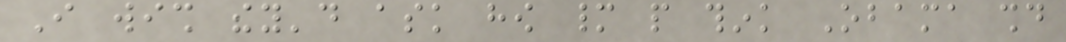I wish they'd ask how many people think Obama should
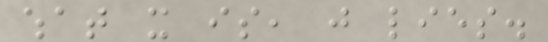what it is, just lies.
